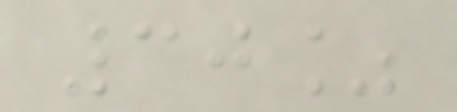30%
